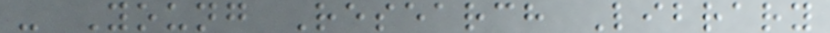- Young Research Library
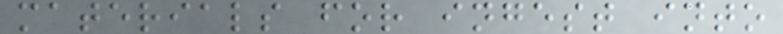materials for ingest into
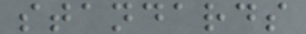standards
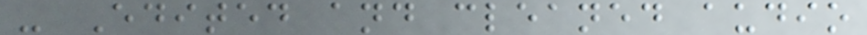- Edited and cleaned audio
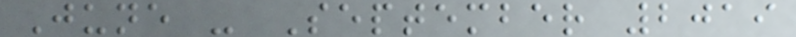June - September 2019
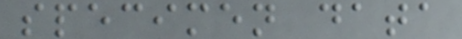specimen data
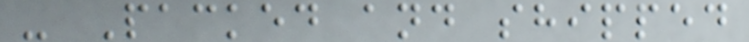- Packed and shipped
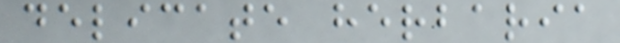delicate herbaria
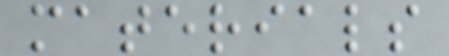materials
